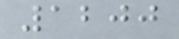1200
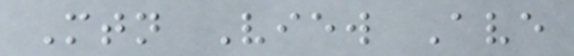Mtn View Ave
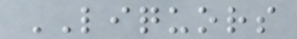LIQUORS
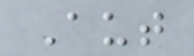Aut
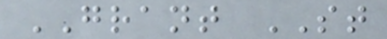GRANT ST
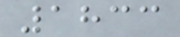1833
